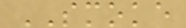SMOKE
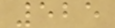525
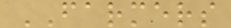FARMERS
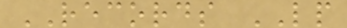RECORDS LP
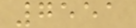7551
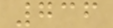736
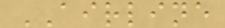AIRLINE
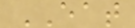EAT
